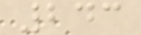243
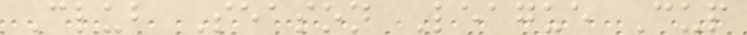Club Season League Cup
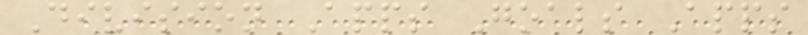Division Apps Goals Apps
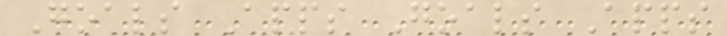Goals Apps Goals Apps
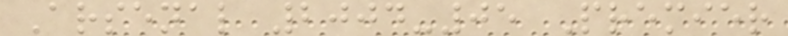Arsenal 2004-05 Premier
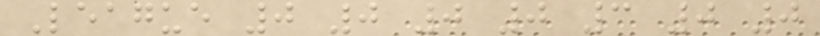League 0 0 0 0 3 0 0
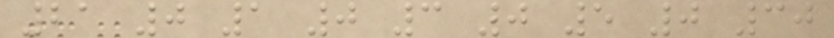21 0 1 0 3 0 5 0 30
